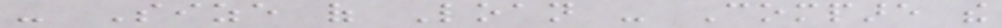- Size of Loan - Compare the
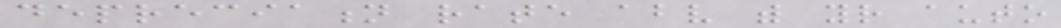depreciation rate above with your auto
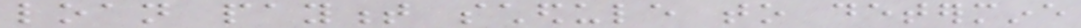loan payment schedule to determine
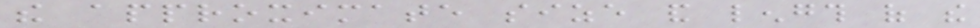the approximate size and length of the
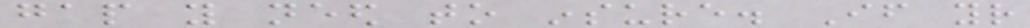gap you need to insure. If your
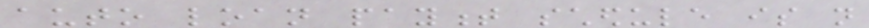auto loan payment schedule is not
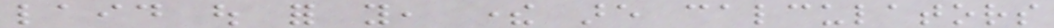laid out for you, there are calculators
